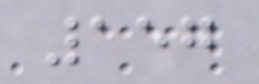157
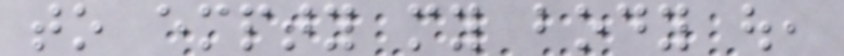to empty my body out,
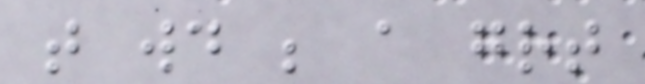that would be a great
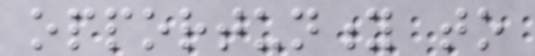opportunity to
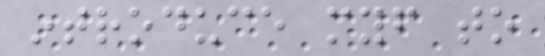introduce myself to
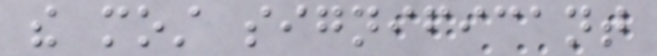the most significant
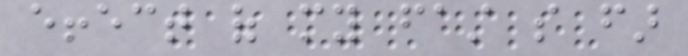effect of my fast so far
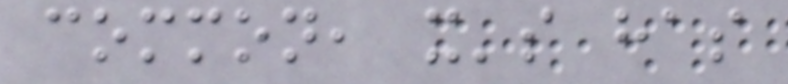common, it's has
